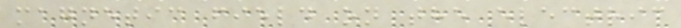magnetic field on the electric
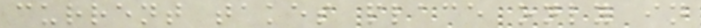current takes place only in
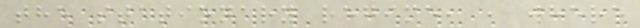the stationary regime, , where
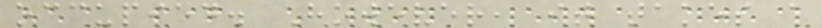occupied. However, it takes a
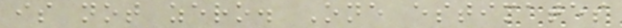is not zero. One estimates
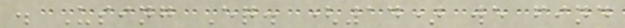. Using Eq. (14) we find
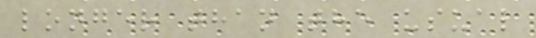longer than the usual
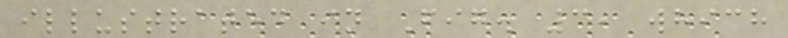illustrated in Fig. 3, which
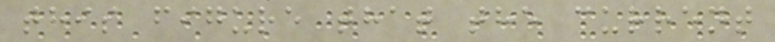this figure that the current
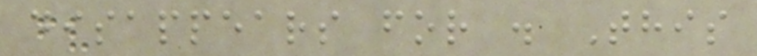disappears for . This
